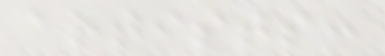artists:
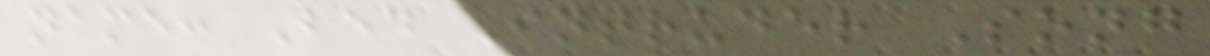name: Bed Intruder Song
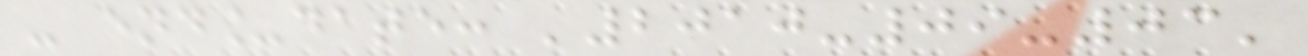- end_date: '2010-09-03'
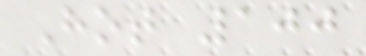Hot 100
